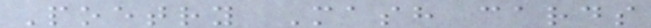Poetry Mash cards
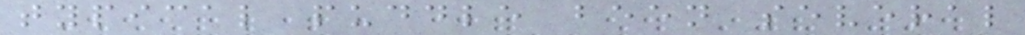typical puddle been several
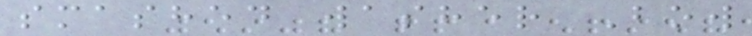smashed washer Bow
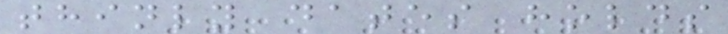thinly dates holds
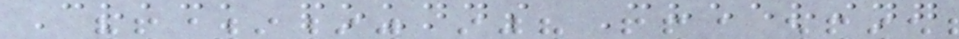Crack pounds Cheering
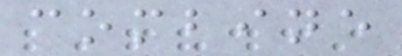combine
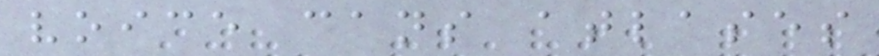voice cans atlases
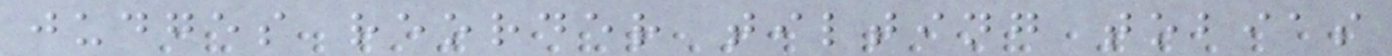judges reorder tilting tobias
